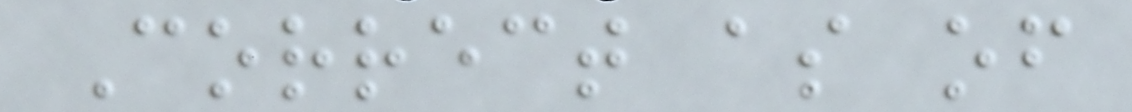Correct as of
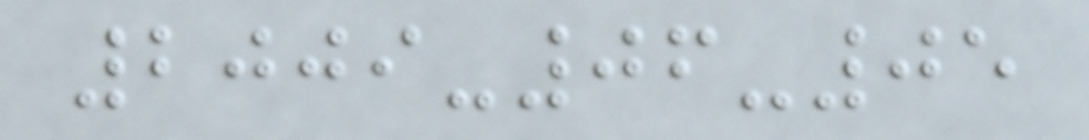2009-06-05
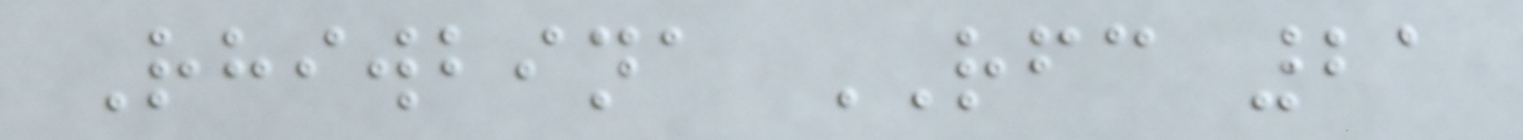Rhiwbina RFC 21
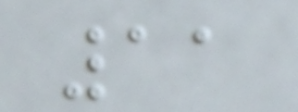11
